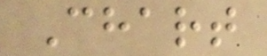Chart
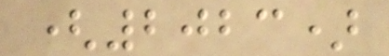(2023)
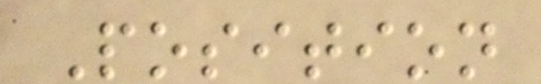Position
